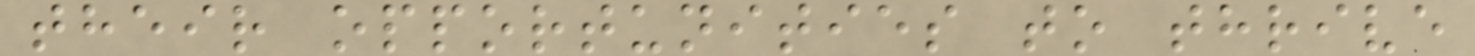their opportunities to thrive
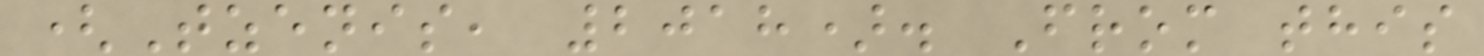(Tzenis, 2018). From this
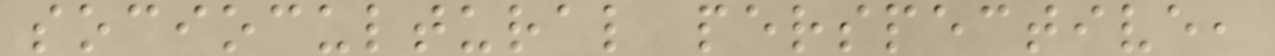sociocultural perspective,
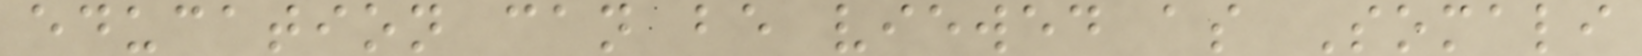education can be viewed as Somali
